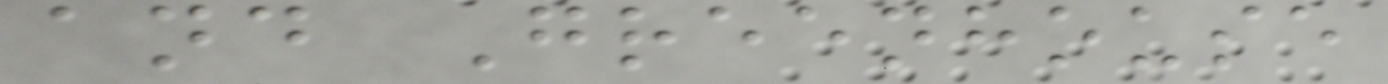and Greenhouse
